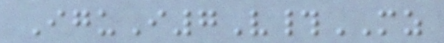IguI7V#MZ
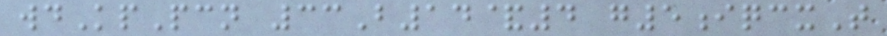wdKpPcn 33B14&4 g5iqcxT
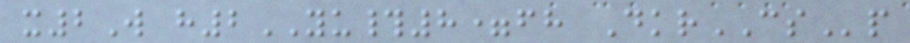x2W h2YU#8=fh DkrCSp
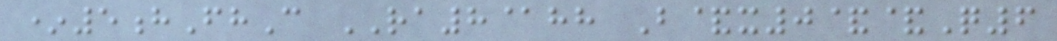*5hFhC RA8@hh B&x0&&Q6
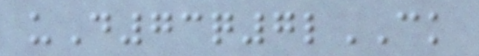uD73q7lCK
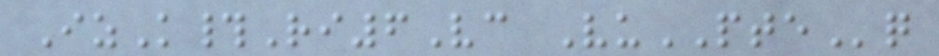IzK#Ri6Vc VuPTEq
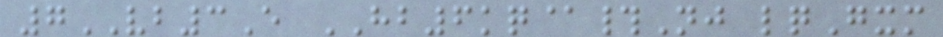7VB3E HB6kq@#Nj lqGxm
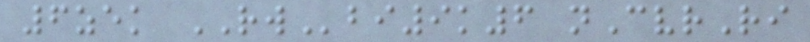6zek RWbi9k6 nCvrRi
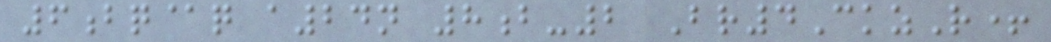6bq@q a24n 8b-2 Br4CkzR+
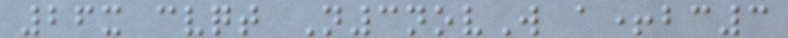26x cvqt N3novW a+bc3
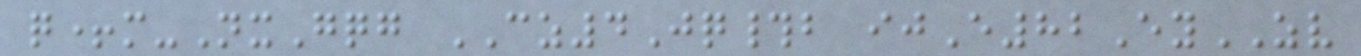q+m-NxGqg CZ4Jq#b ijE82EyZV
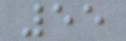55
